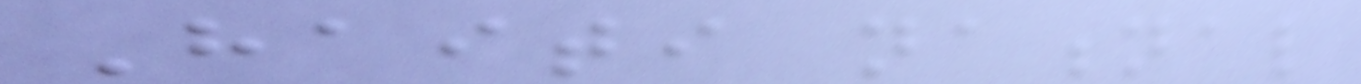Haiti national
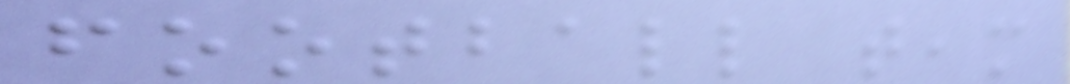football team
